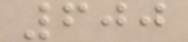600
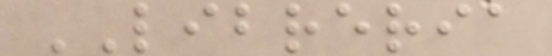LIBRERIA
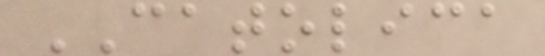CATOLICA
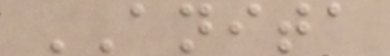ANITA
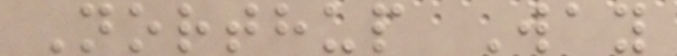Northup Way
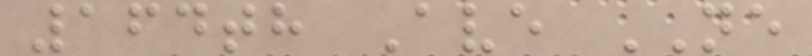164th Ave NE
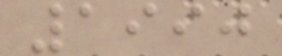1990
